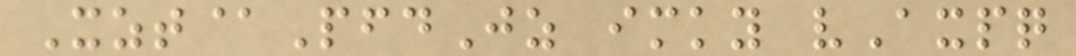Xzt@PfdJz imky vAxpq
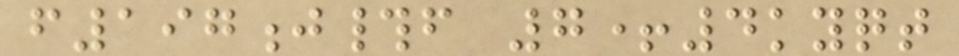f197j#f 7+4kyqt
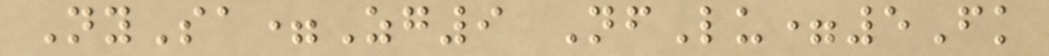NySa=Zg9 NfLu=5Fk
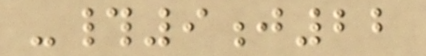-#9j22
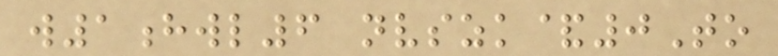w1hwl6 nvszk&0To
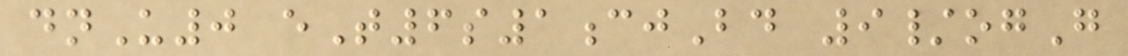dnU0 eT6s1cjBd 9/ogG
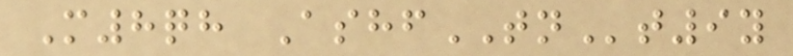M8qh AshfTNt9y
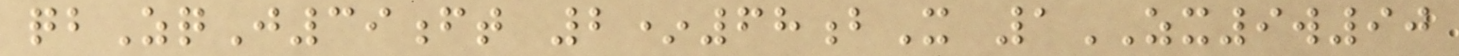qbZqJ39ft 2*68bX 1ZX9w90
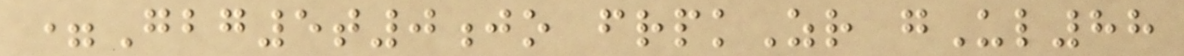=Gbg5t0jo frpkZr gUl88
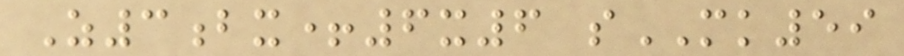Z3bx+6x6 sMK59
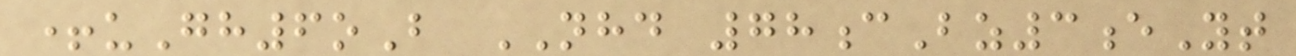+uGh6oB NHD 78cBz3eYt
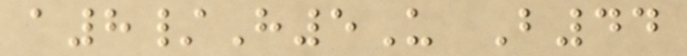a8/H5U B44
